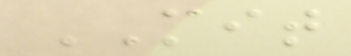MIT
